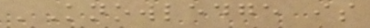'Knowledge is
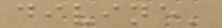divine'
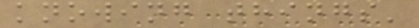knowing things'
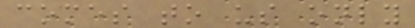comes to us only
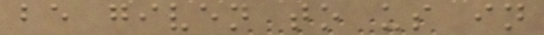be given to us in
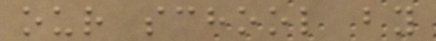our school by
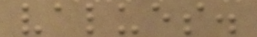values.
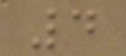4
